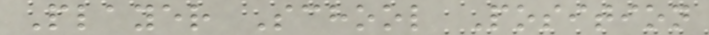Player School Position
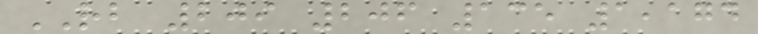RB 209 206 135 1,174
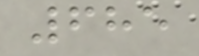685
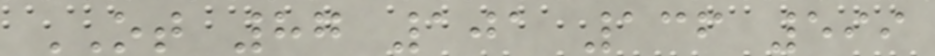OT 87 101 136 599
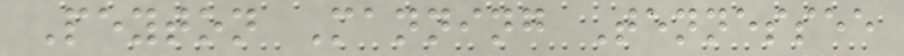Peyton Manning Tennessee
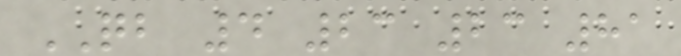QB 4 23 23 81
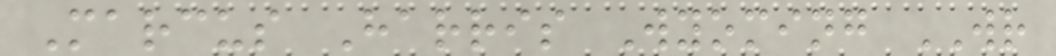Marcus Harris Wyoming WR
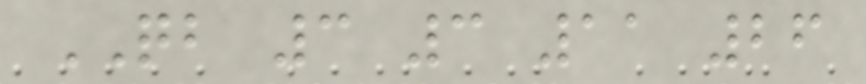QB 3 3 11 26
